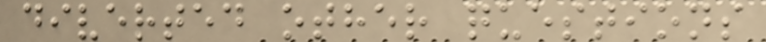diverted other questions
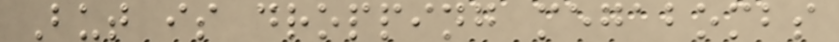But is dropping megabombs
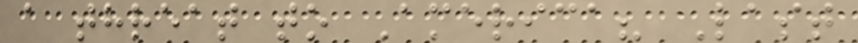a threat to America? Last
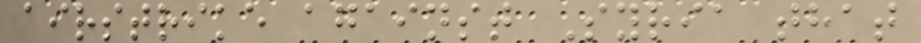airstrike against Syria that
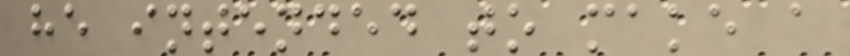he intended to make a
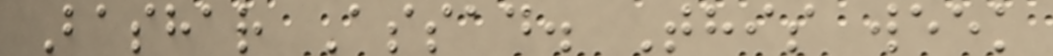Bashar Assad. This week
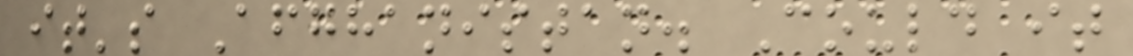it's Afghanistan. Could it
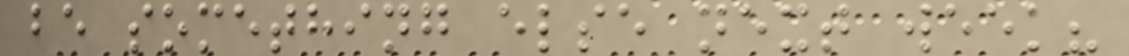be something else next week?
